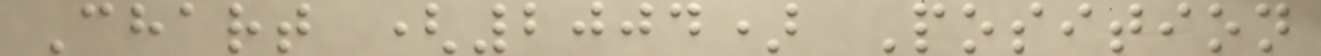Chart (2004) Position
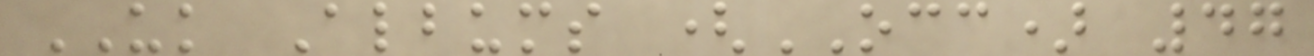UK Albums (OCC) 47
